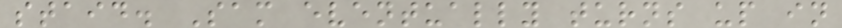staid. Sam eventually turns up in
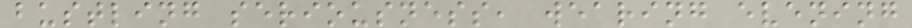bustling seriousness, wearing evening
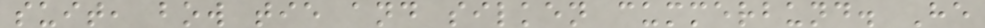suit, bow tie and silken cummerbund. He
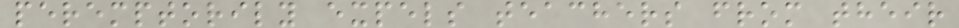peremptorily expels teachers from their
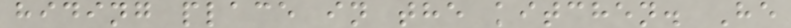hiding place in the kitchen. He
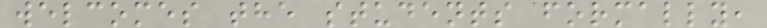welcomes the students formally,
